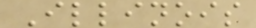Illinois
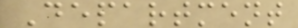Department
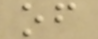of
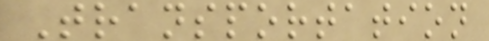Transportation
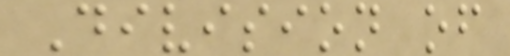Division of
